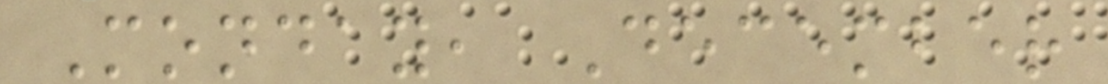Monday, December
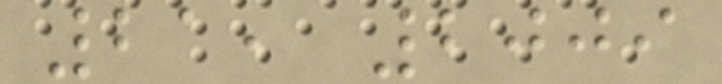21, 2009
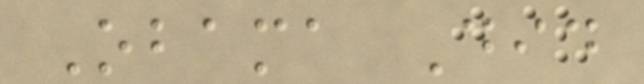Obama Did
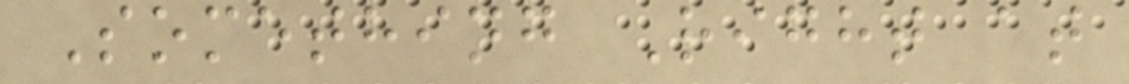Something Right at
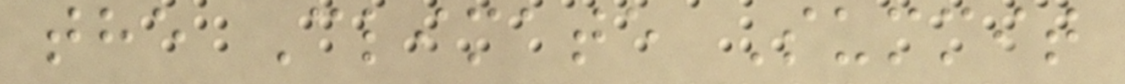the Climate Summit
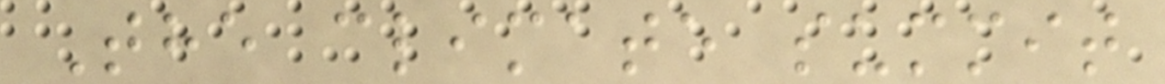The climate summit
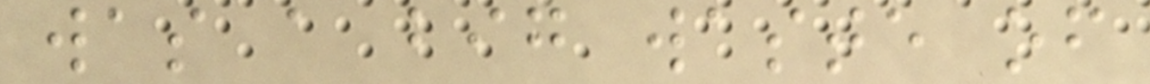was a big waste of
